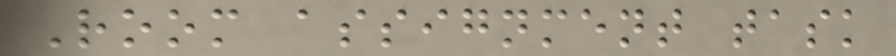Room assignment task
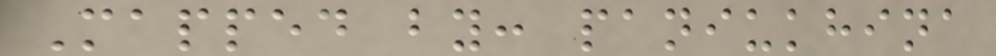Mapped by: paniukhina
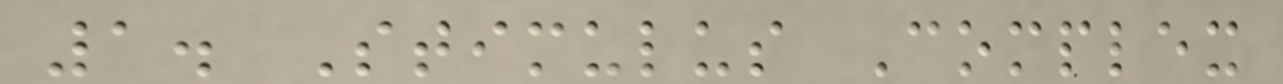1. Stimulus Complex
